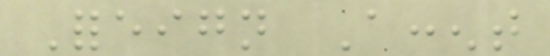Foreign Accent
